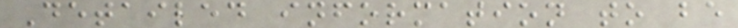Detailed information to be
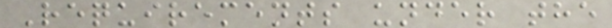Requirements under the
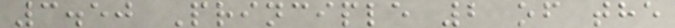3.50 Principle 2 of the
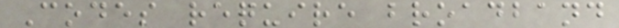Codes require broadband
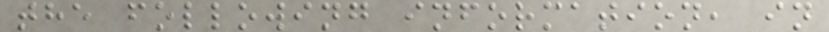the following information, in
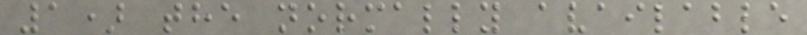1) the normally available
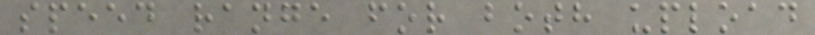speed range for both upload
